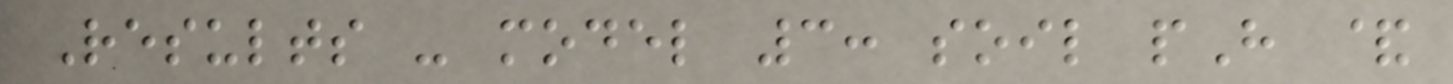Results - model 3: soil pH &
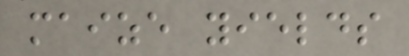maize yields
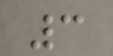3
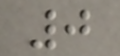0
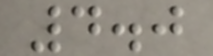4.0
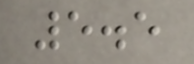5.5
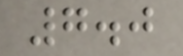7.0
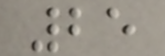25
